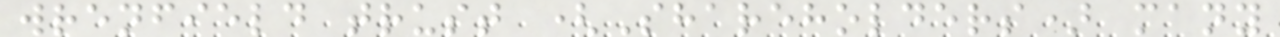wrenfield trust (Shareholders) many
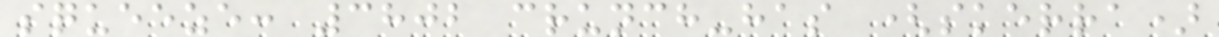squeeze: 3802 crunch-has (skerra)
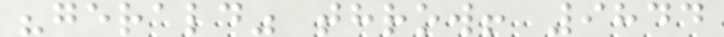"gerald" throw! 9844
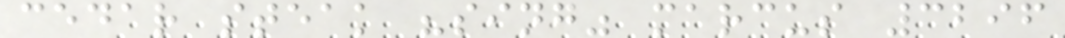cedar steak "sing" marcus 3296
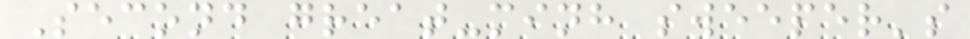Second great-minh sweeper's
